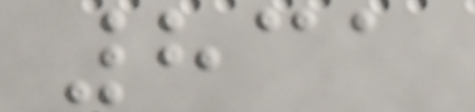831
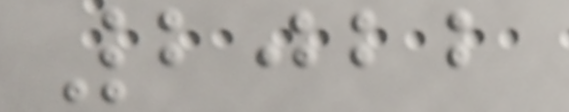2022
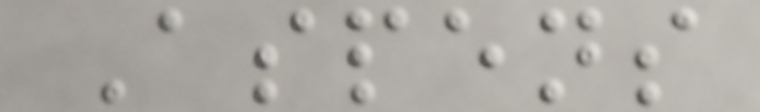Aspens
